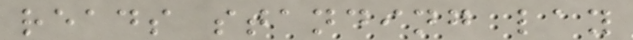reads standing lay
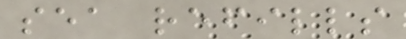sea refills
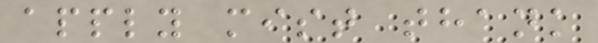apply mist thank
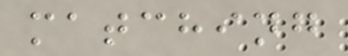matching
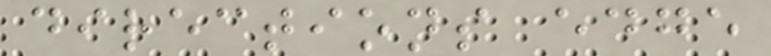directions edge
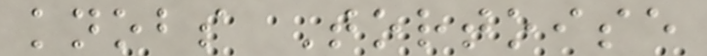knobs Tortoise
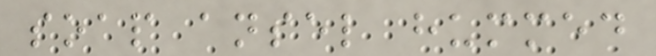soap ansel hummed
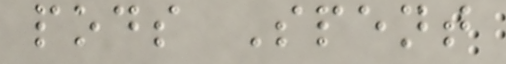pods Spent
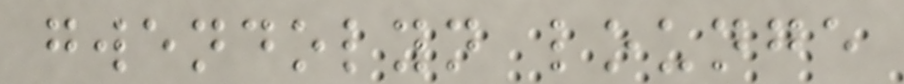gwendolyn lounge
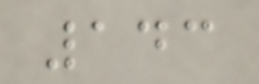143
